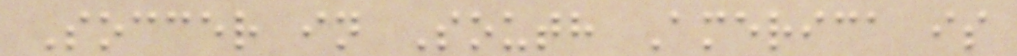Soccer in South America is
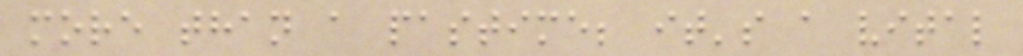more than a pastime; it's a vital
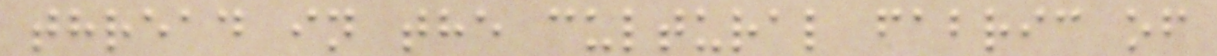thread in the cultural fabric of
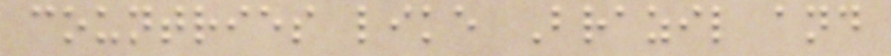countries like Brazil and
